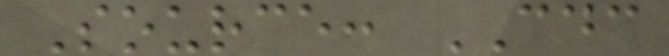Source: CDC
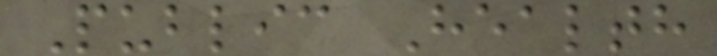Public Health
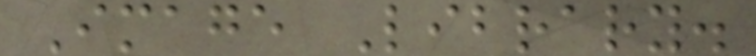Image Library.
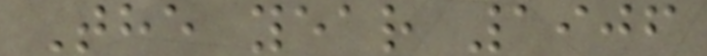The year 1906
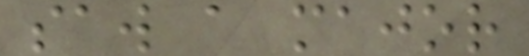saw a major
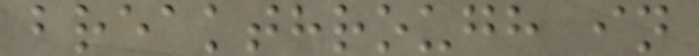breakthrough in
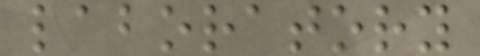laboratory
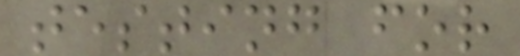testing for
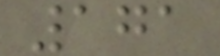171
